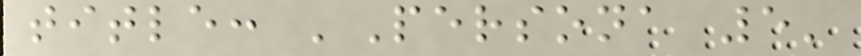title: 'Persona 5'
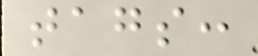tags:
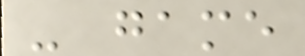- game
